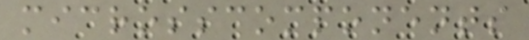microsscomponents
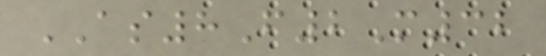AS8F2M32
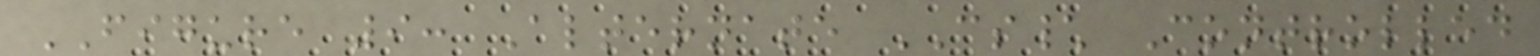FIGURE 9: Alternate CS\ Controlled
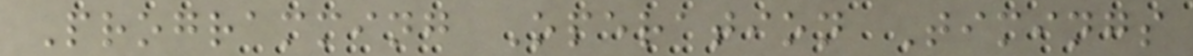Programming Operation Timings
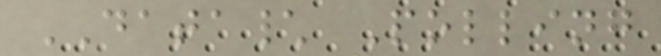DATA\ Polling
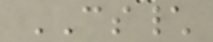CS\
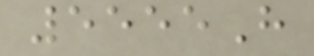5555H
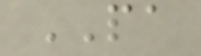PA
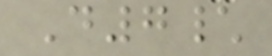D7\
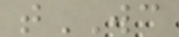tWC
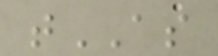tAS
